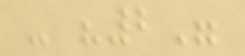- "2"
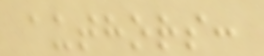authors:
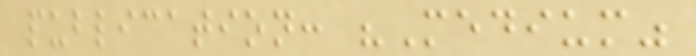publication: "Medium"
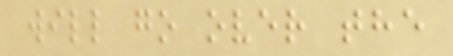will go over the
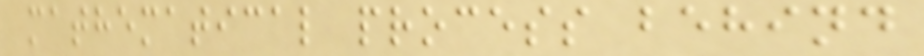mathematical process behind
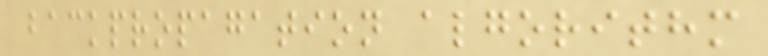backpropagation algorithm
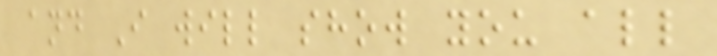and I will show you all
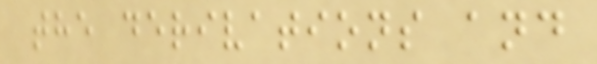the derivations and
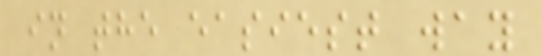in the easiest way
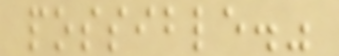possible."
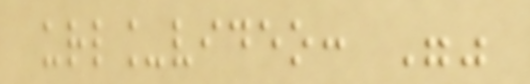url_video: ""
